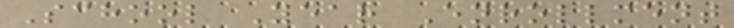School Year Enrollment
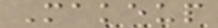Makeup
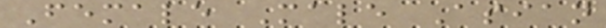Female Male Asian
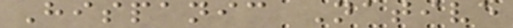Hispanic Native
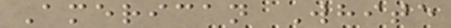American White
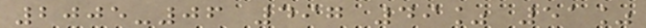2005-06 497 49% 51%
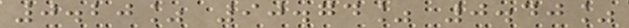0.20% 90.74% 0.40%
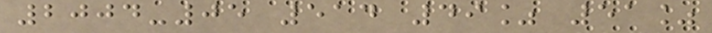2004-05 514 49% 51%
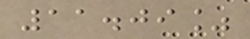11.09%
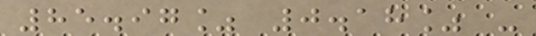85.97% 0.18% -
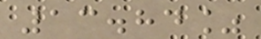13.84%
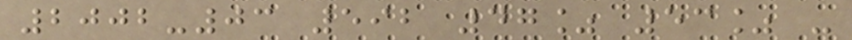2002-03 592 47% 53% -
